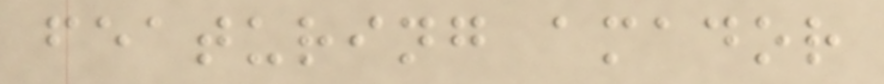featuring amador
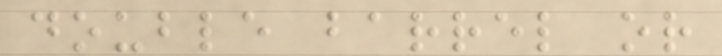double barrel or
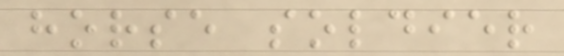horse soldier
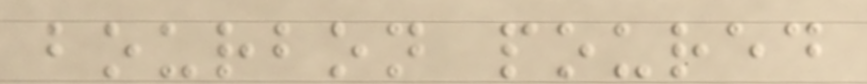bourbon poured
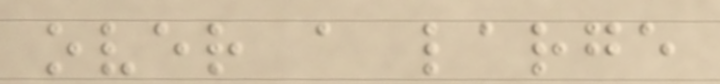over a large
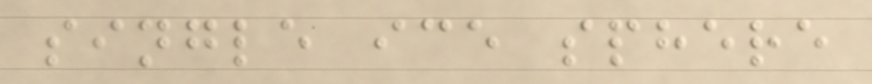single ice sphere
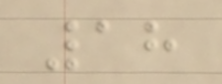18
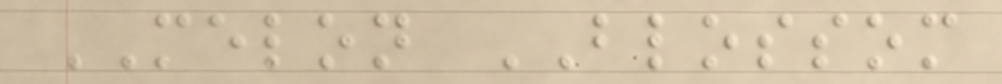MELON BLOSSOM
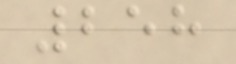258
